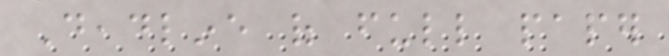Deadline of full paper
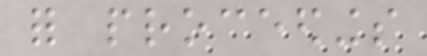for proceedings
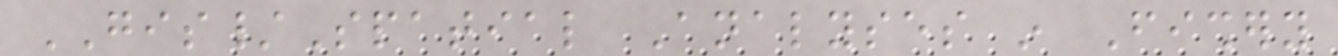GIS/Spatial Analyses in Fishery
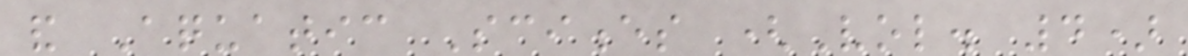and Aquatic Sciences (Vol. 4)
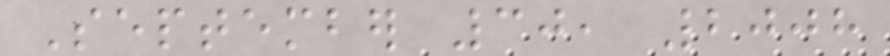September 30, 2008
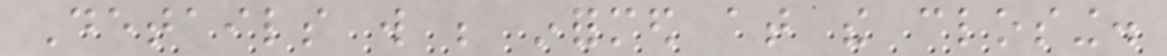Details will be informed at the closing.
